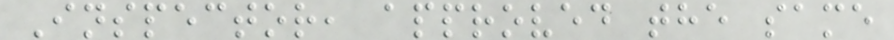Inspector, approved the same
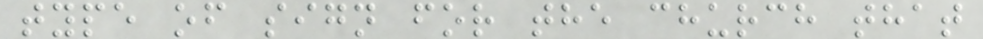type of sign for the church that
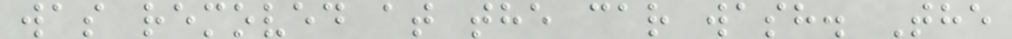was removed at the car wash. The
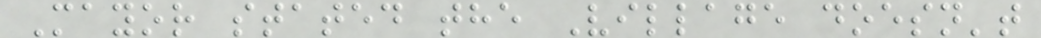Mayor stated the Village doesn't
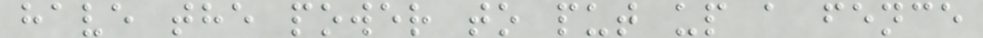have the power to put up a fence
